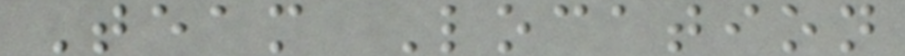Team Location
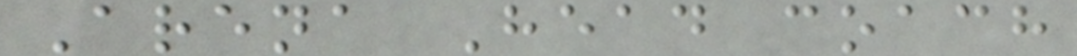Arena Head coach
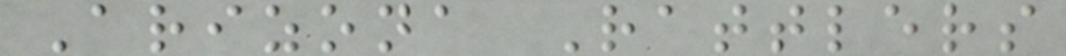Arizona Rattlers
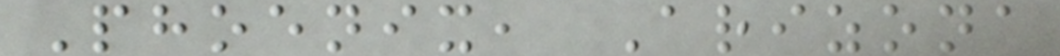Phoenix, Arizona
